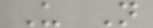U N
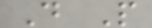D P
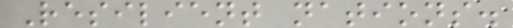Resilient nations.
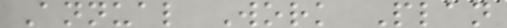Annual Work Plan
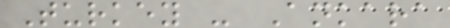Turkey - Ankara
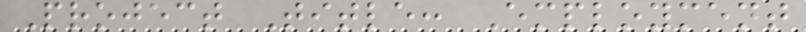Project Title: Employment
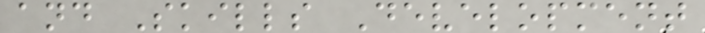and Skills Development
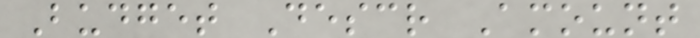Budget Descr Amount
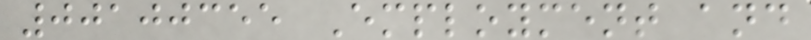00100355 Employment and
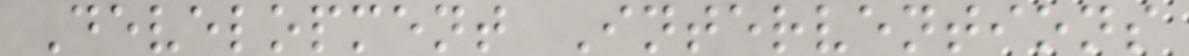Development Interventions
